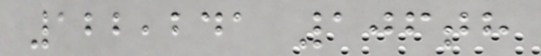122,241 106th
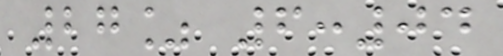27% 6:04
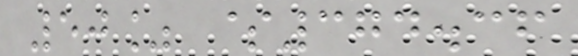50% $374.36
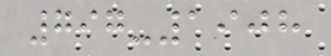797-1908
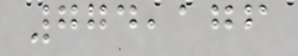774,176
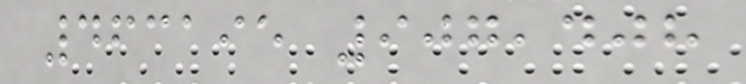463195 907,408
